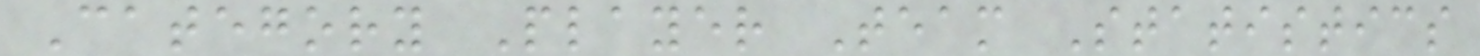Category Player Team Statistics
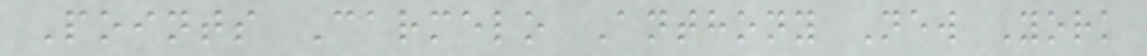Points Carmelo Anthony New York
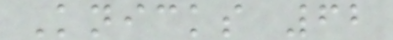Knicks 62
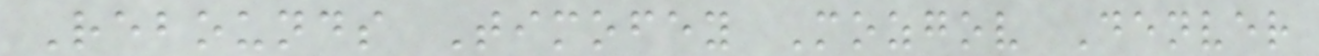Rebounds Timofey Mozgov Denver
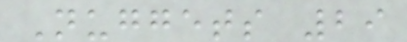Nuggets 29
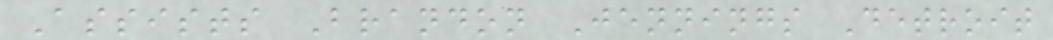Assists Brandon Jennings Detroit
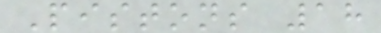Pistons 18
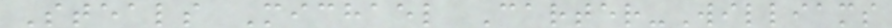Steals Michael Carter-Williams
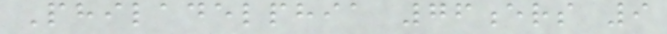Philadelphia 76ers 9
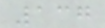137
